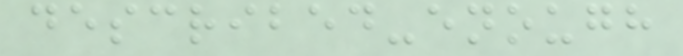described-enough
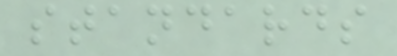standards
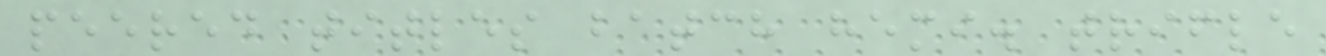peered titles batch hemi. trifle
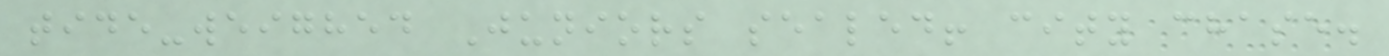tide-weighed Juniors sealed! city chase.
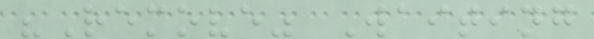"Remove" Waiting
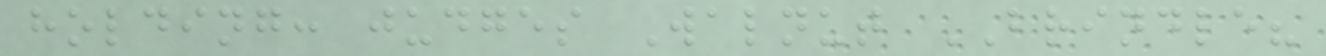holding: judges Walnut BRINDLE?
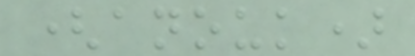(anouk)
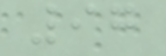97
